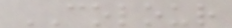COLOUR
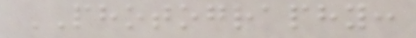PHOTOGRAPHY:
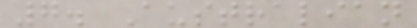7. Australian
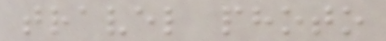travel photo
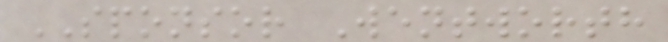SPONSOR Wentworth
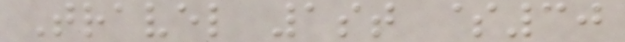Travel 1st $30
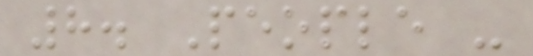8. People -
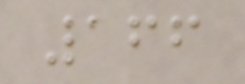166
